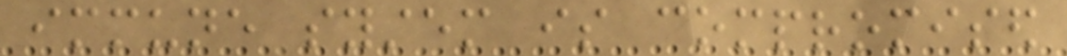immune system is compromised
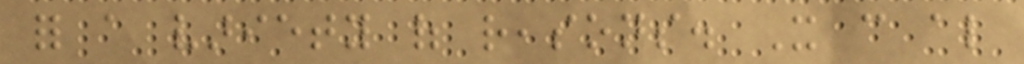for a variety of reasons. It can also
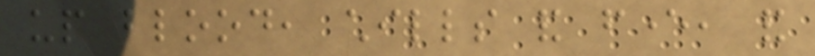up blood, chills and fever, and
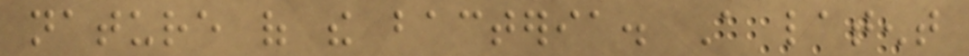nature of the bacteria. A latent
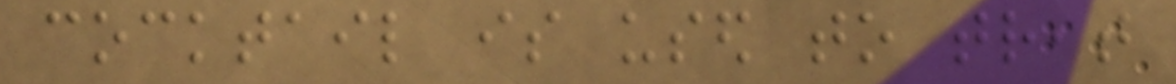cocktail is used to treat
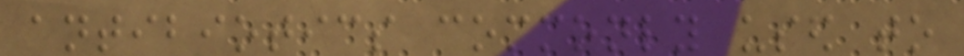antibiotics commonly used to
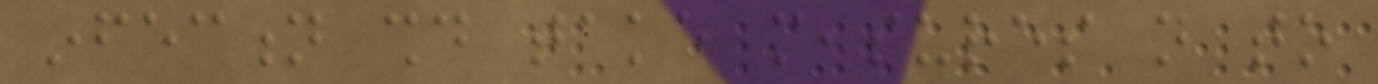infection should take measures not to
